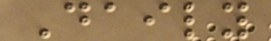Daily
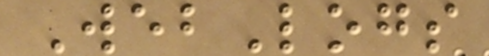WebLogs
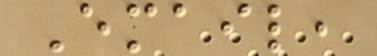Email,
